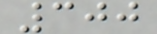300
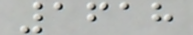1618
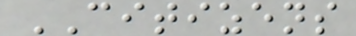CITIZENS
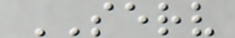SERV
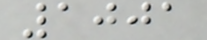1001
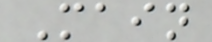Main
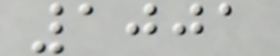1001
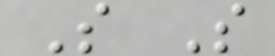S S
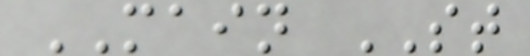MAIN ST
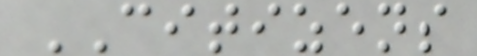CITIZENS
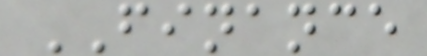FINANCE
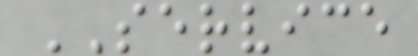SERVICE
